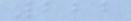222
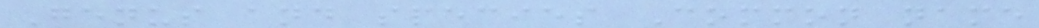Genus and species Common name
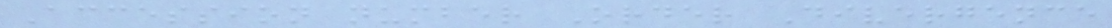Accession number Order Divergence
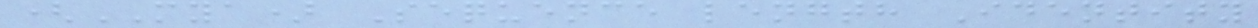(MYA) Sequence length Identity
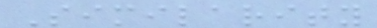Similarity
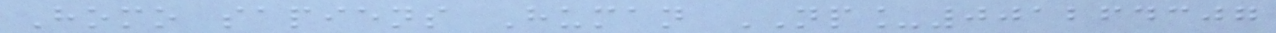Homo sapiens Human NP_001264307
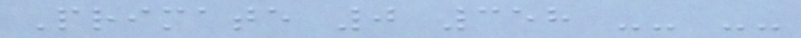Primate 0 358 -- --
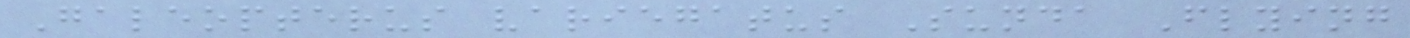Galeopterus variegatus Sunda Flying
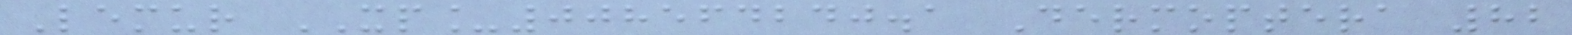Lemur XP_008564240.1 Dermoptera 82
